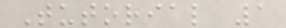Tutorial 1
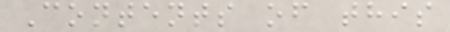Contents of this
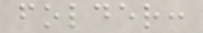folder:
